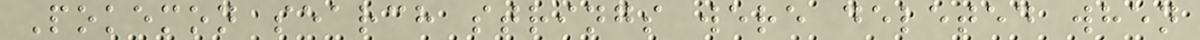Pokemon search strings were deleted when
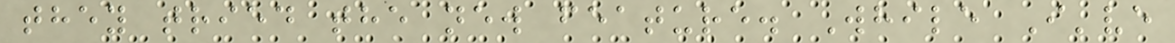they tried the new feature. While I've
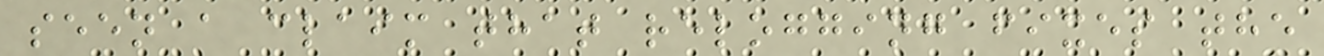seen a claim that relogging fixes the
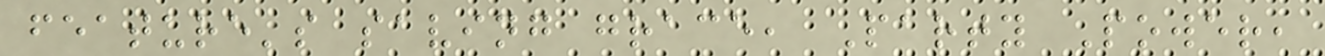feature's saving grace, Party Power,
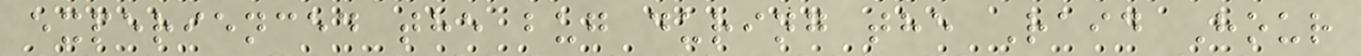experienced the bug during the Raid Hour
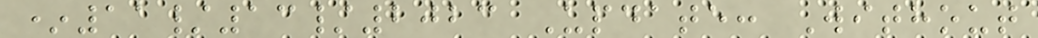*11/13/2023 Update: Without
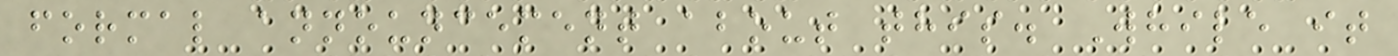formal announcement about this. While it
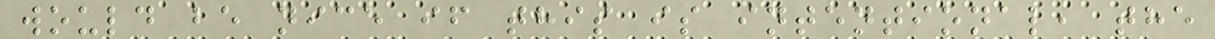would be nice if this is intentional, the
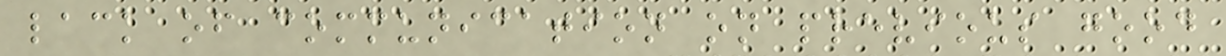lack of communication on previous good
